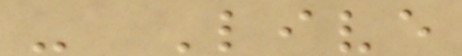- Live
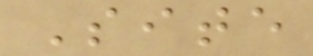Site
